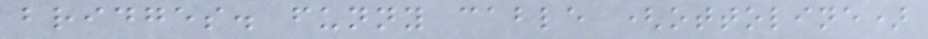bridges. funny cable (ottoline)
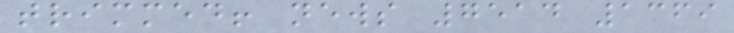trimmed! news 7514 1369
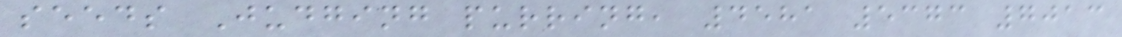seeds Judging purring, 4581 5373 7013
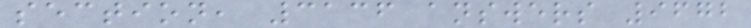section, 3136 answers 9672
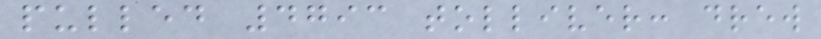pulled 4793 tolliver: drew
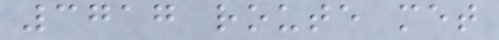3717 route met
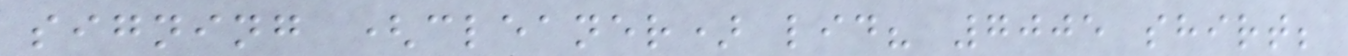signing (cleaner) lid? 7005 shirt;
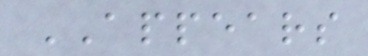APPEARS
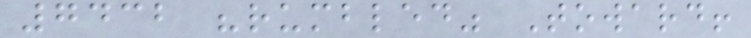7432 "rumbled" Toward!
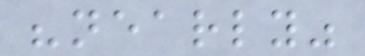"nearly"
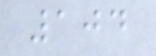104
